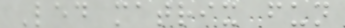Led matrix fun
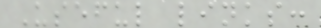Useful links:
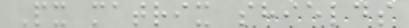Px matrix shields
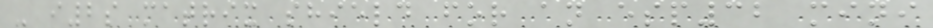- i2s matrix shield for an esp32 mini
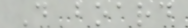D board
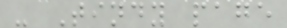- Tindy page
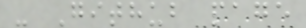- Github page
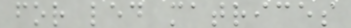for led matrices
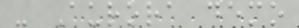- Aurora demo
